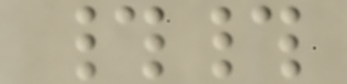##
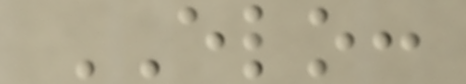ELO:
